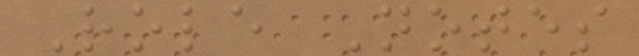Role Notes
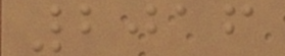2016
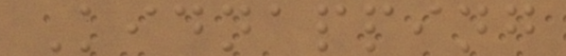Kidnapping
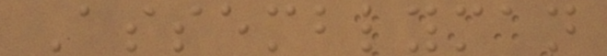Assemblyman
